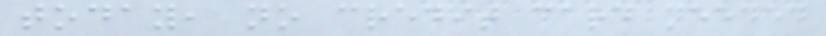today, no credit card needed
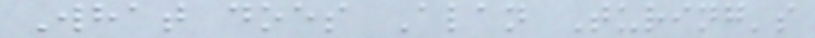What does Alan Turing's
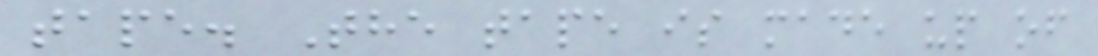tape. The tape is made up of
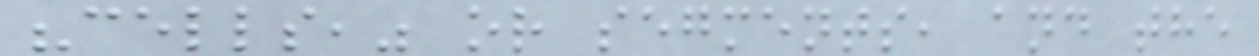"cells," or segments, and the
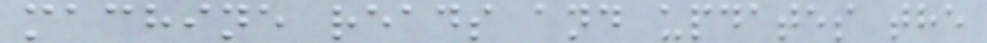machine reads and updates the
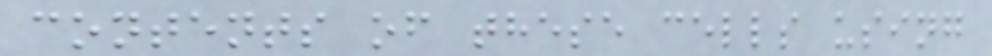contents of these cells using
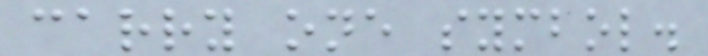carry one symbol.
